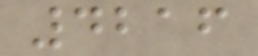4216
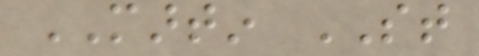MARTIN ST
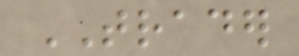TRADER
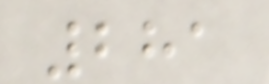281
